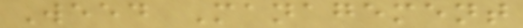Weed Management
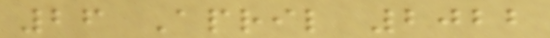26 April 2022
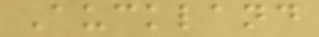Auckland
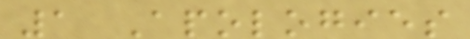1 Apologies
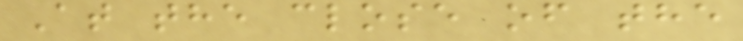At the close of the
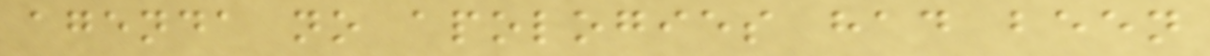agenda no apologies had been
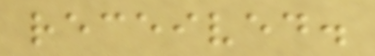received.
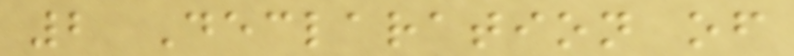2 Declaration of
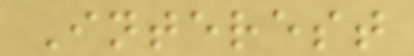Interest
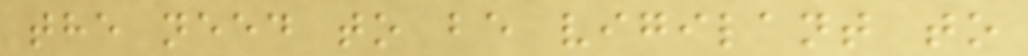the need to be vigilant to
